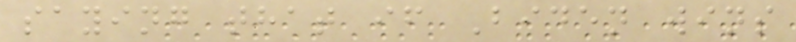saying that if Biden wins
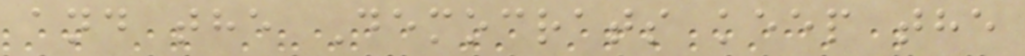and the Democrats keep the
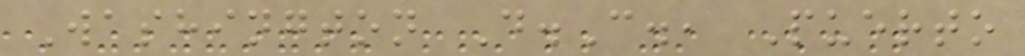Washington D.C., Puerto
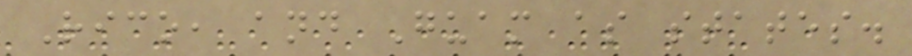Rico, and Guam as states.
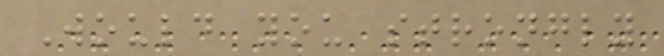Would you strongly
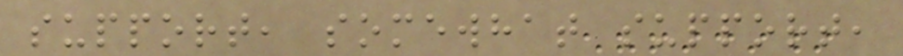support, somewhat support,
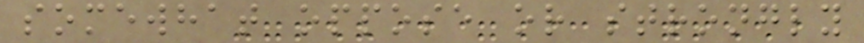somewhat oppose or strongly
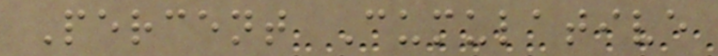Percent Cumulative
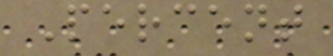Percent
